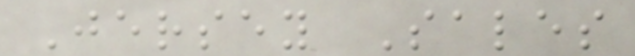Jersey Sales
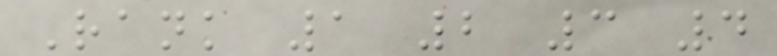Rank 1 2 3 4
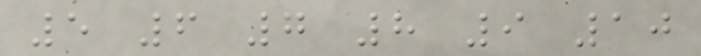5 6 7 8 9 10
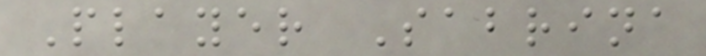Player Sabrina
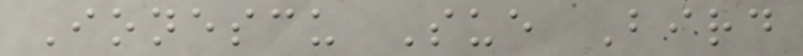Ionescu Sue Bird
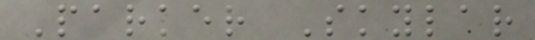Parker Skylar
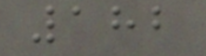182
